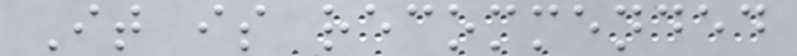It is recommended
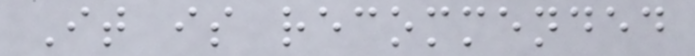It is recommended
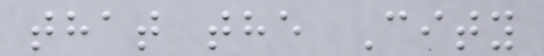that the City
